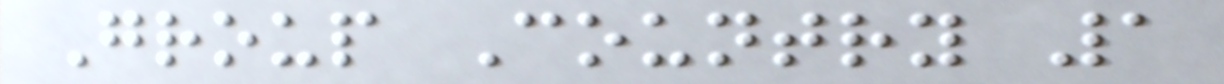Group Country 1
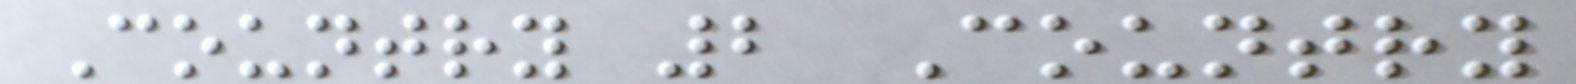Country 2 Country
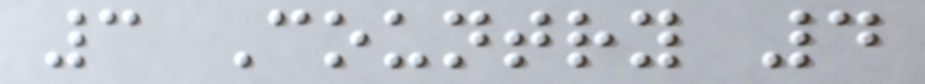3 Country 4
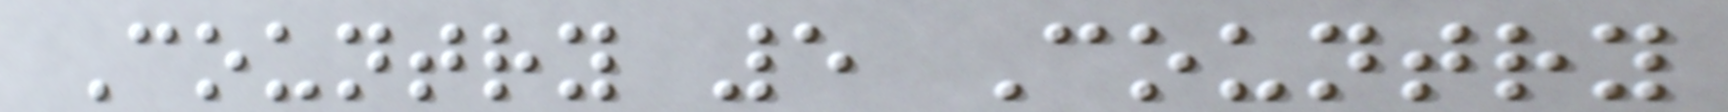Country 5 Country
